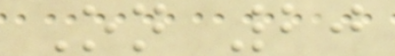On 20
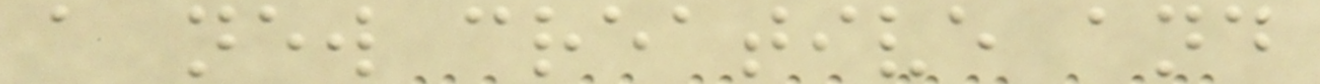a new creative and
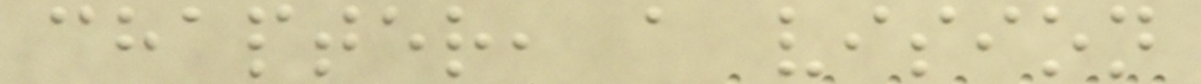chapter, a vision
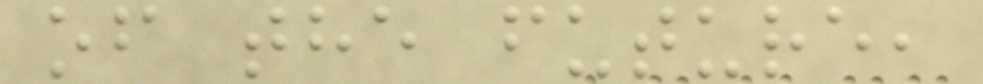of the future,
